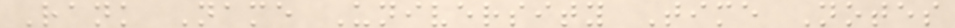Rank Name University Time Notes
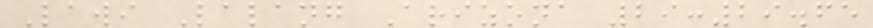Lawi Lalang Arizona 29:29.65
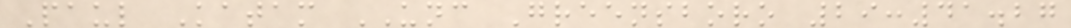Paul Katam UNC Greensboro 29:41.27
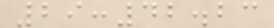29:42.23
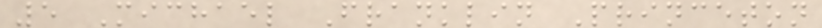5 Michael Franklin Princeton
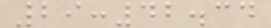29:42.34
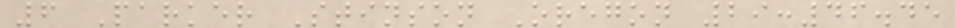6 Parker Stinson Oregon 29:46.45
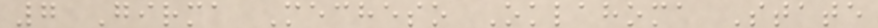7 Girma Mecheso Oklahoma State
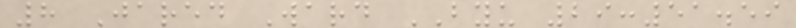8 Jared Ward BYU 29:51.59
